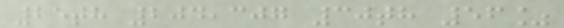25th 204,307 30th 56%
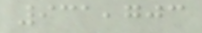931,703
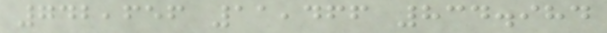742,656 11,466 834.984
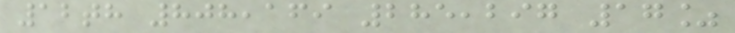12th 808,169 285,297 17%
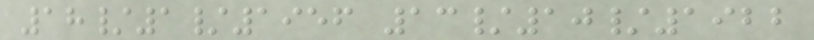18/1/1956 13/10/1922
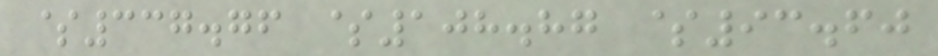$337.76 $108.87 $93.60
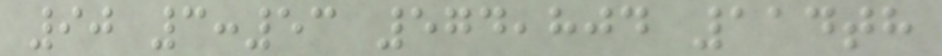90 3:53 574,804 114th
